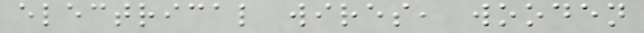electrical wires, wooden
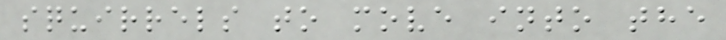squirrels to move into the
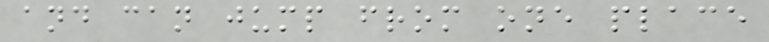and can jump from one place
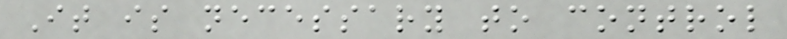It is necessary to control
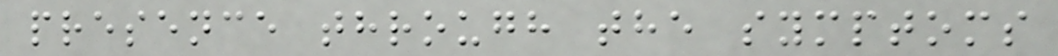presence through the symptoms
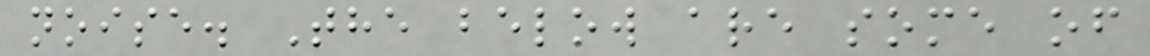noise. The below are some of
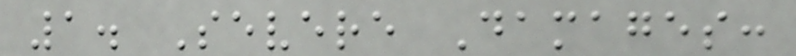1. Severe Damages:
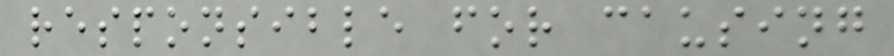responsible for causing
